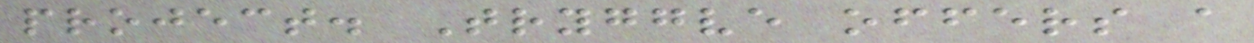project. Tryggve offers a
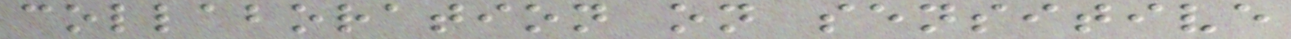collaboration on sensitive
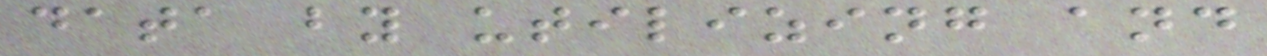data by utilizing and
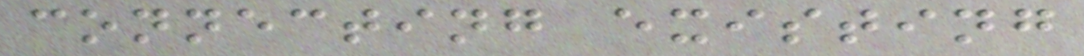connecting existing
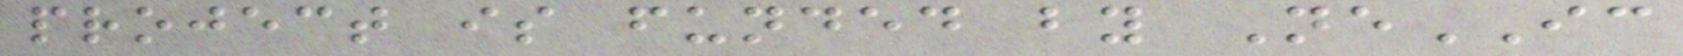project is funded by NeIC
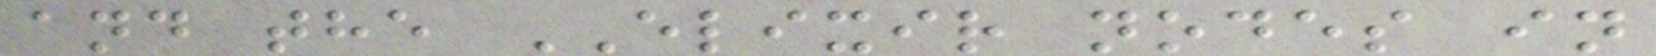and the ELIXIR nodes in
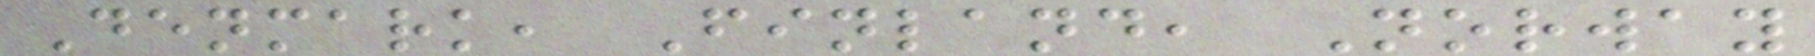Denmark, Finland, Norway
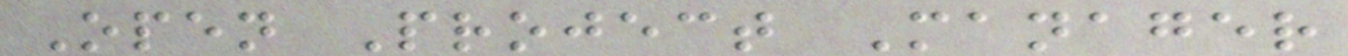Open Project Manager
